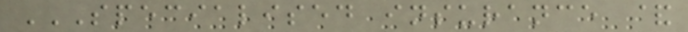SPECIALISED INSURANCE &
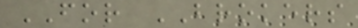FOR BROKERS
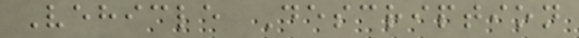Vehicle Description
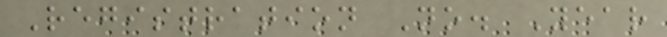Registration No. Year
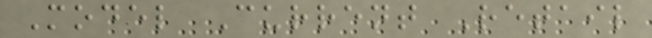Model Current Retail
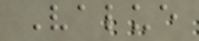Value
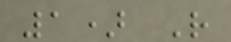1) R
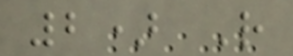2) R
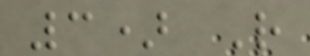3) R
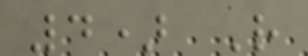4) R
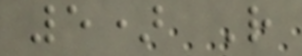5) R
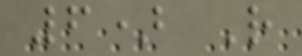6) R
